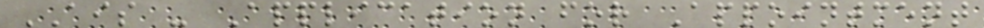AIS - Application for Appointment
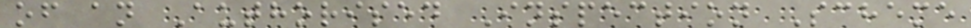of an Authorised Inspection Scheme
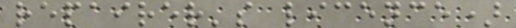repairer's licence)
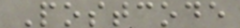Postcode
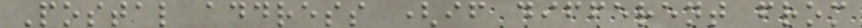Postal address (if different from
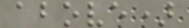above)
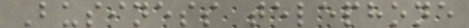Business telephone
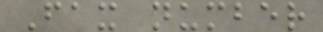Fax number
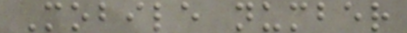Mobile number
